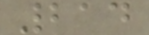214
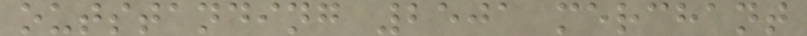outstanding 2501 merchant
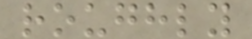roughly
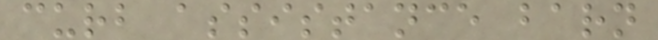curb assistance barn
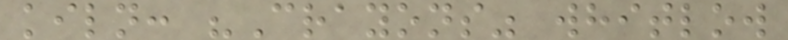kiln: "Crayons" whitlow
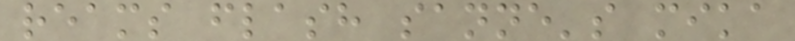reams flash sanne's mika
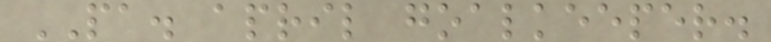PA. april goalkeeper.
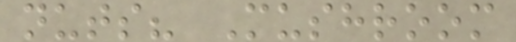nuts? Mushroom
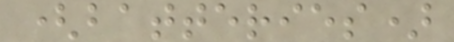(batteries)
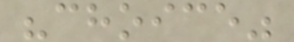"choice"
